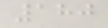180
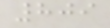809
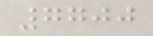7700
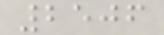2506
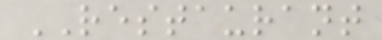RESTAURANT
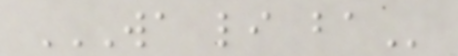WA LI BA
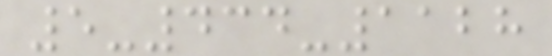5-434-1128
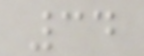34
